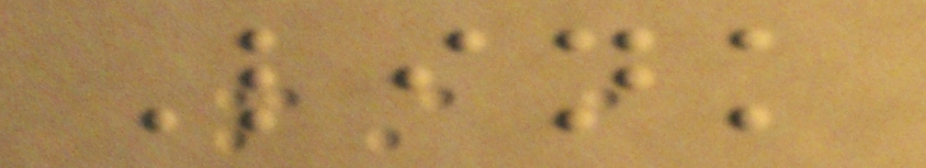Link
